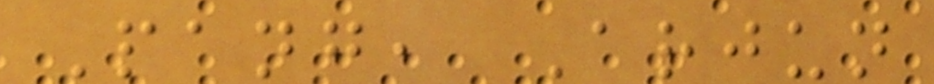Pang, Arjun
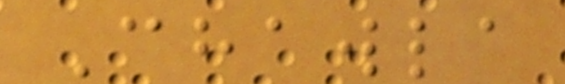Chawla
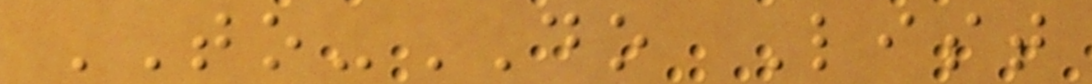TO-DO List
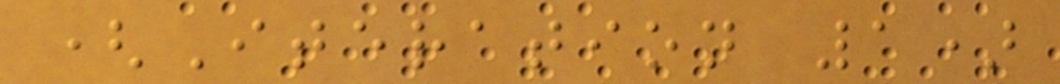(Iteration 1)
